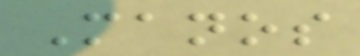Manos
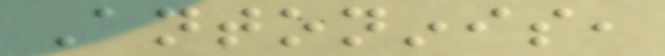Antoninis,
